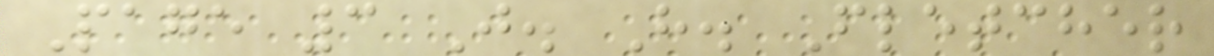Page 3 J. H. Fletcher
